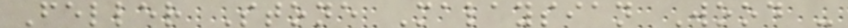Feller Stone Malaysian Wood -
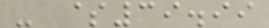- $39.99
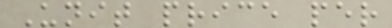Unit price per
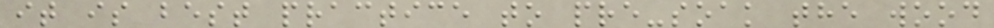it is best practice to pre-soak the wood
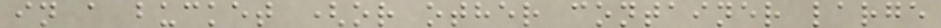in a bucket (or other container large
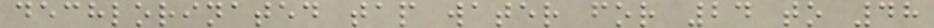dechlorinated tap water for 24 to 48
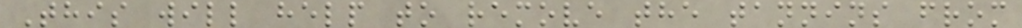This will help to remove the tannins from
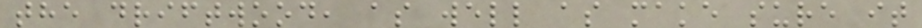the driftwood, as well as make sure it
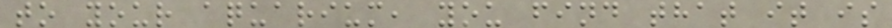to your aquarium, you find that it is
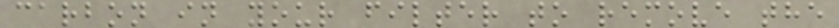carbon in your filter to remove the
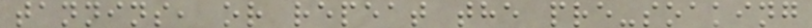tannins, or repeat the pre-soaking
